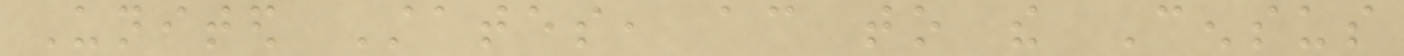United States, according to the Census
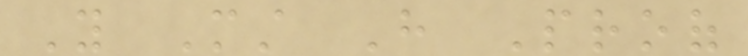You Must Have Proof
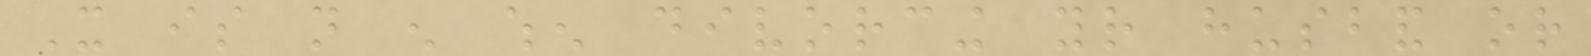It is not enough when divorcing your husband or
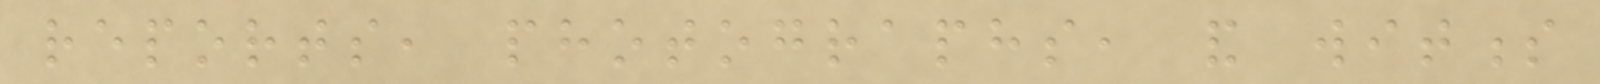reports, photographs, and witness
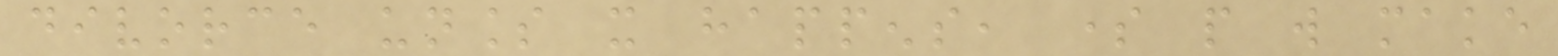divorce unless it happens, some people will make
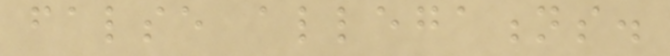false allegations.
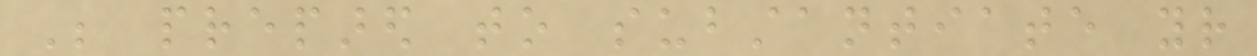Be prepared to substantiate your
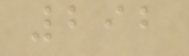292
